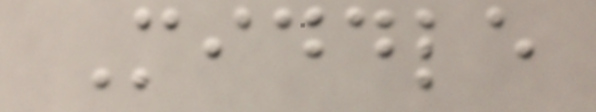Middle
